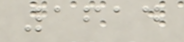1614
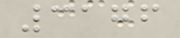3176
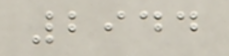2944
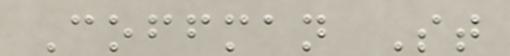Coffman St
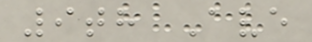9th Ave
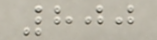800
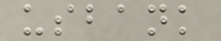usbank
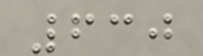630
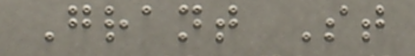Grant St
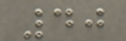40
